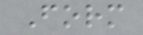Form
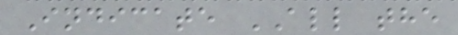Indicate ALL the
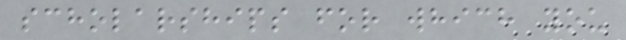scholarships for which you
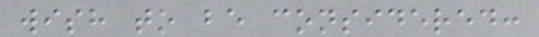wish to be considered:
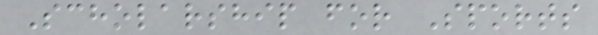Scholarship for Sports
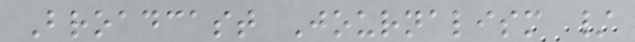Broadcast Journalism /
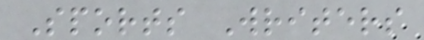Sports Writers
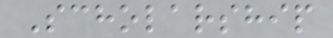Scholarship
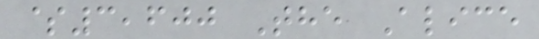$3,600 The Alice
